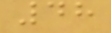48
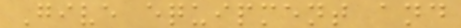Give equipment and
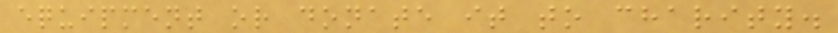equipment or donate it to charity.
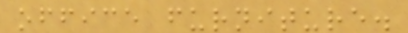office furniture.
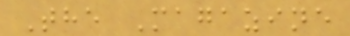The Magazine
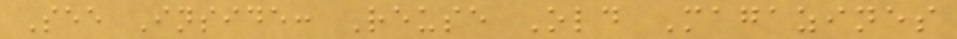See Inside: Reuse Old Magazines
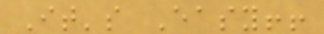It's Easy!!
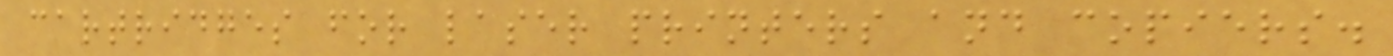cartridges for laser printers and copiers.
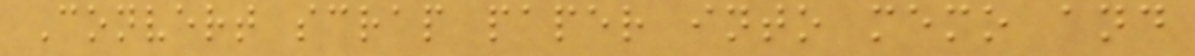Convert scrap paper into memo and
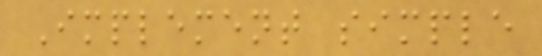Implement simple
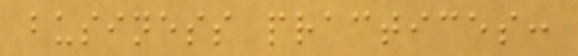business practices:
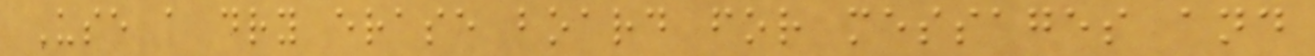Use a dry erase board for messages and
